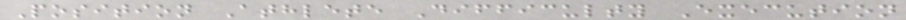Position Athlete Difficulty Execution
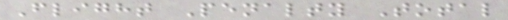Flight Penalty Total
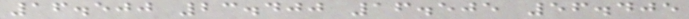16.500 23.400 16.505 56.405
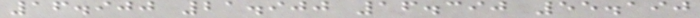16.900 21.900 16.390 55.190
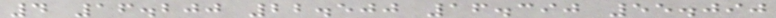4 16.200 22.500 16.390 55.090
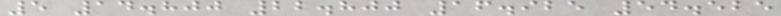5 14.800 22.800 16.925 54.525
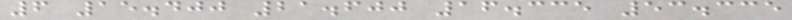6 15.400 21.600 16.335 53.335
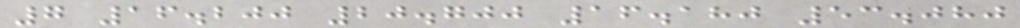7 16.200 20.700 16.180 53.080
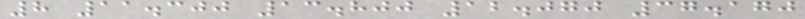8 11.300 13.800 12.070 37.170
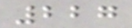227
